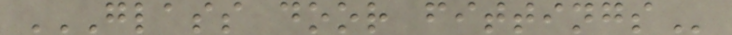GLASS DOOR FITTINGS
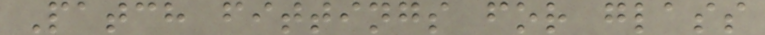Patch fittings for glass
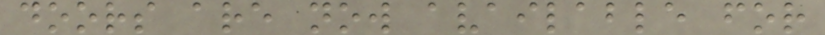doors are now available for
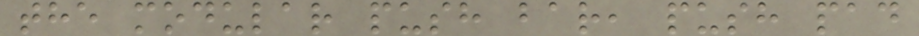the modular push bar, push pad
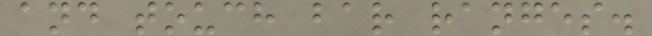and touch bar ranges.
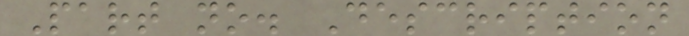Part no. Description
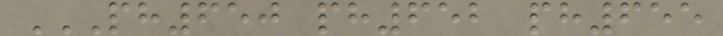PH650 PH652 PH655
